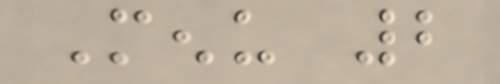Menu 2
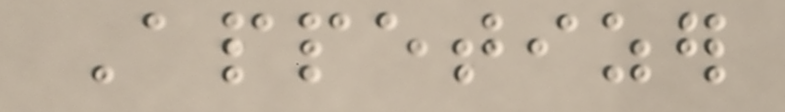Appetizer
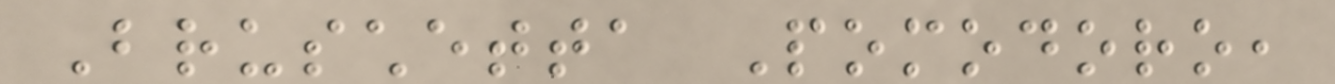Bruschetta Pomodoro,
